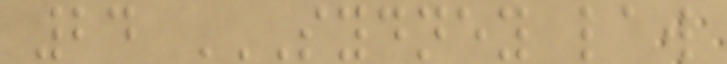24 SYDNEY LAW
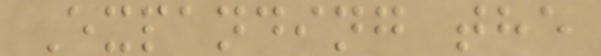Expanding the
